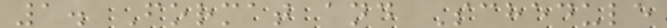1. Format and Schedule
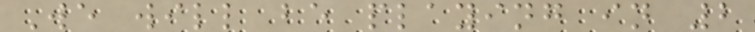We will be playing in 2
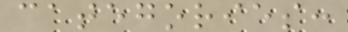categories:
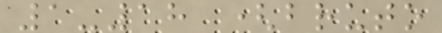1-18 (bruto
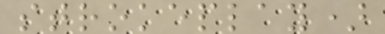strokeplay)
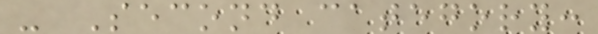- Second category:
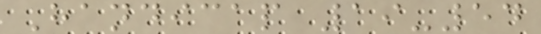Handicap 19-54
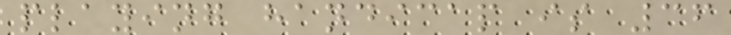playing handicap is 36
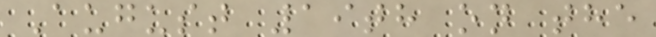August 19th on the
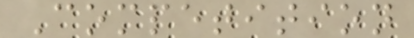Competition
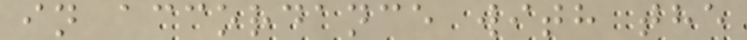in accordance with the
